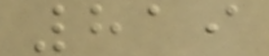819
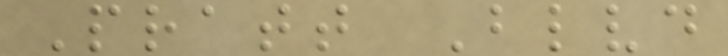Pratt Blvd
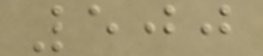500
